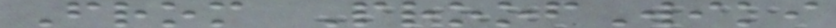From ProofWiki
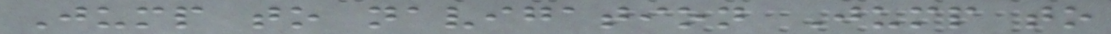Jump to navigation Jump to
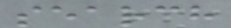search
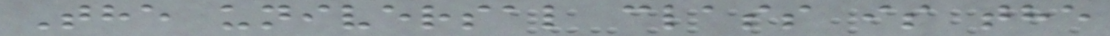The universal class is the
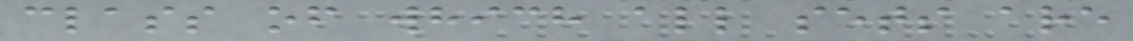class of which all sets are
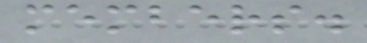members.
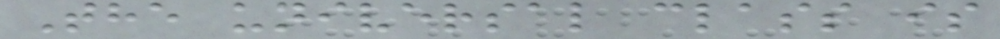The universal class is
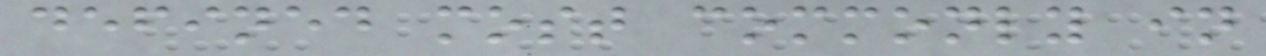defined most commonly in
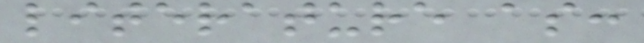literature as:
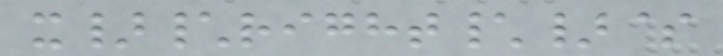x}\right\}$
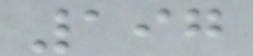197
